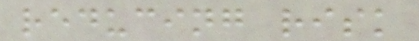reducing risk
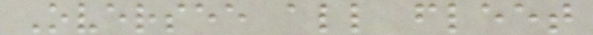Oversee all fleet
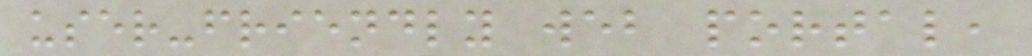user-friendly web portal,
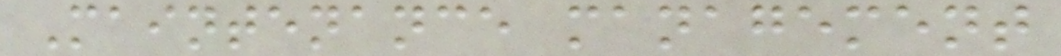Maintenance management
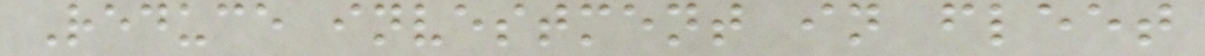Reduce investment in fleet
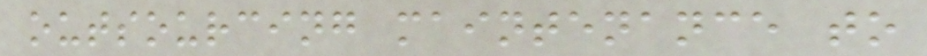outsourcing maintenance to
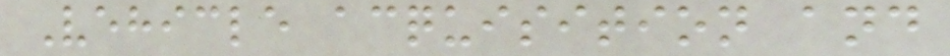Vehicle acquisition and
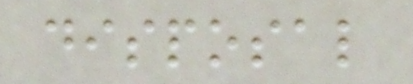disposal
